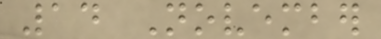14 November
